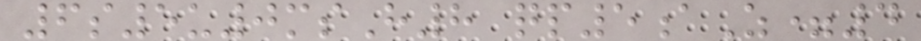6s5u0msH8 qp5aZ=4
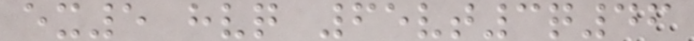ex5 hvq 65vt3q46
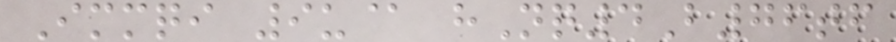Immqi 9u@ hNq4B76tf
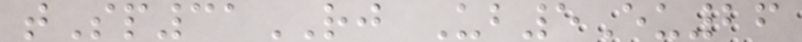tSp31RJ Ub5Eu26
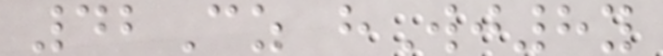42Cz hWj8y
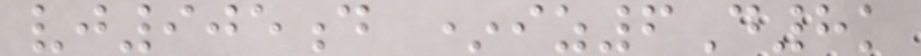vj905d *iz6D8k
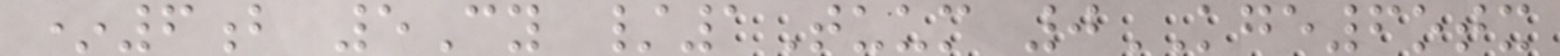*6b 5Cy /1Tuum 0KGE6otx
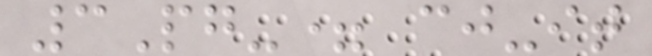3Pg-= cj-it
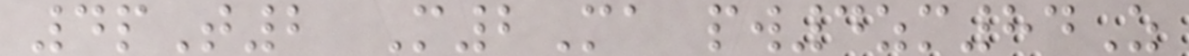4pT2 M2Ma pw4zm84Z
